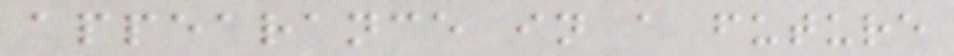appearance in a future
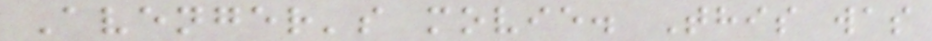Avenger's movie. This was
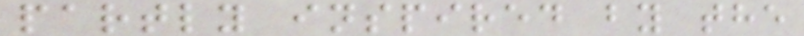partly inspired by the
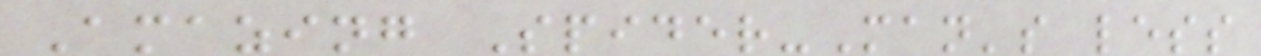Amazing Spider-Man's less
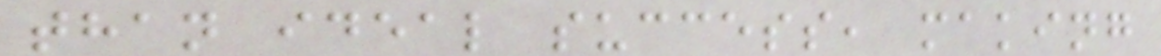than ideal success, making
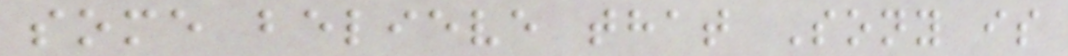some believe that Sony is
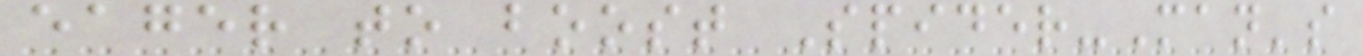eager to boost Spider-Man's
